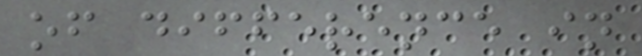of difference in
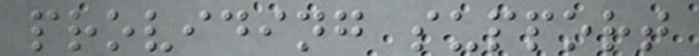providing support
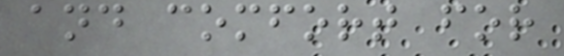and comfort for
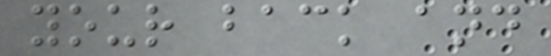your back and
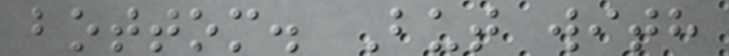bottom. But with
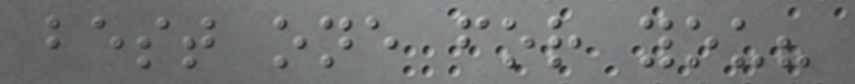best one for you?
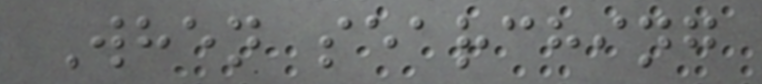When searching
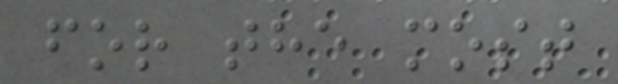for the most
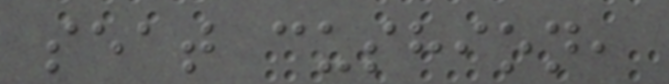seat cushion,
